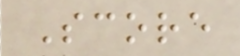Score
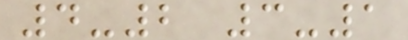4-2 3-1
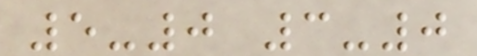5-0 3-0
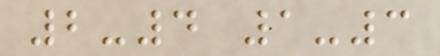2-4 1-3
